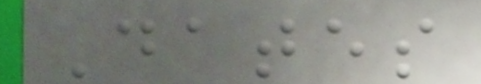Dates
